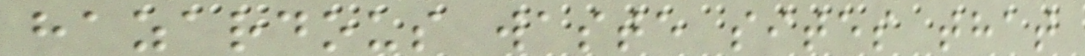hazardous waste sites that
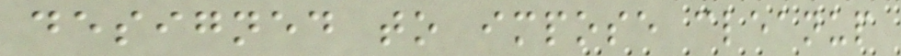designed to impose cleanup
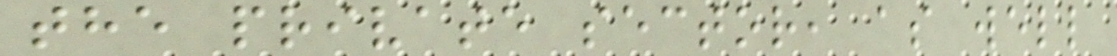the private sector, as well
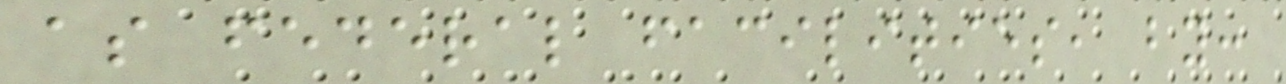as federal facilities, by:
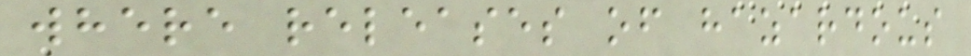where releases of hazardous
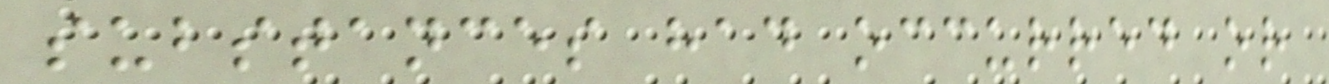substances had occurred or
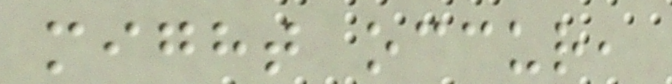might occur,
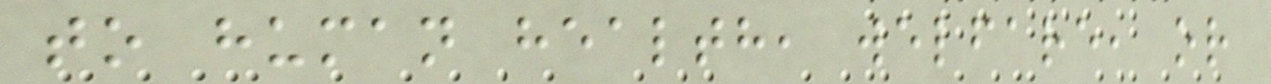to human health, welfare, or
